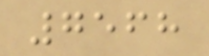7568
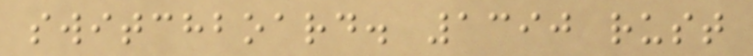switchboard. 1390 rust
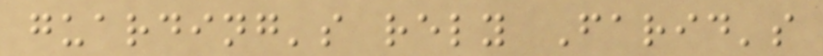guarding's rely Farid's
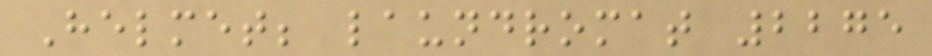Helmet; laundromat 2275
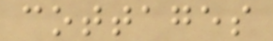cottages
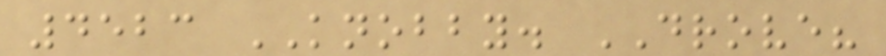4523 KNOBBY. DROVE?
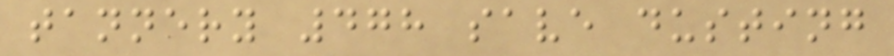tannery 478 save dusting
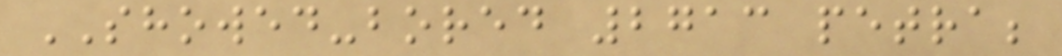SHOWED-bored 2713 petra;
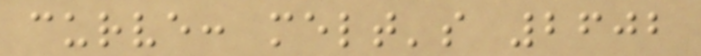curve: melt's 2602
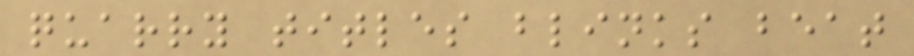quarry titles blinks beat
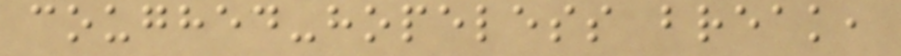coughed-hopeless break,
